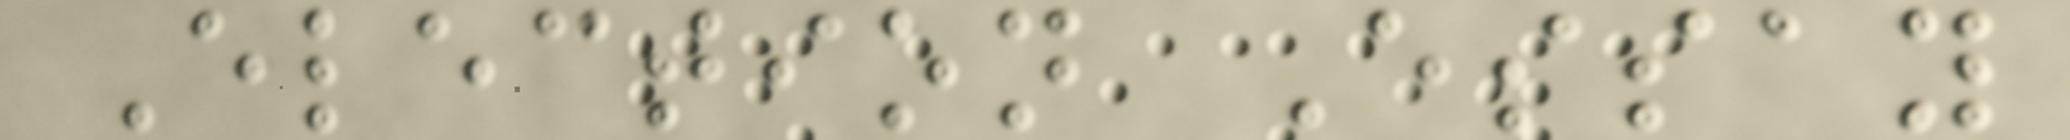Election Essay
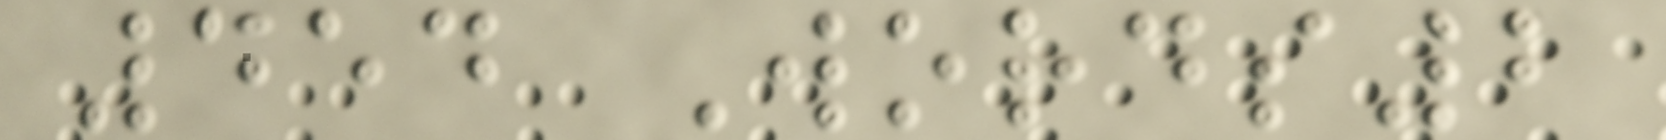454 Words2
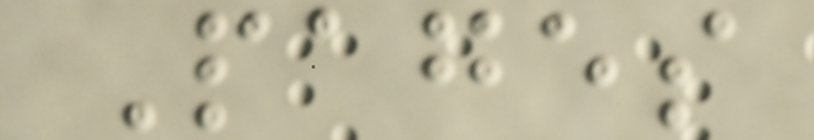Pages
